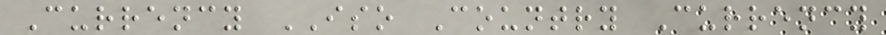Currency ISO Country Currency
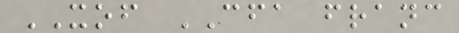XOF CFA franc
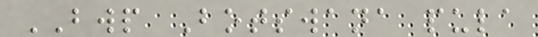BWP Botswana pula
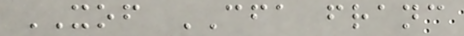XOF CFA franc
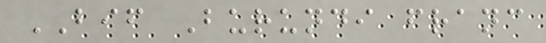BIF Burundi franc
